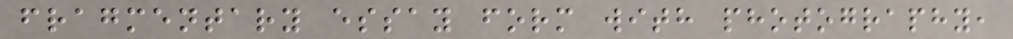fragmentary essay form with photography,
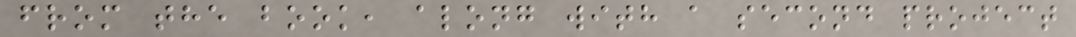from the book, along with a second project
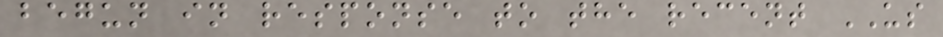begun in response to the recent US
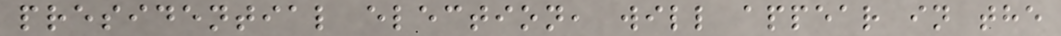presidential election, will appear in the
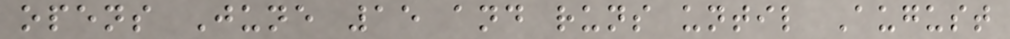opens June 15 and runs until August
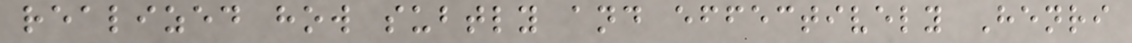realized how subtly and effectively Henri
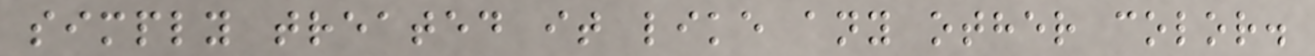simply treated it like any other color.
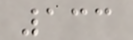133
